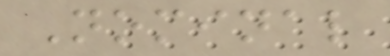Nominal
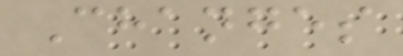Changes
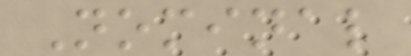Nominal
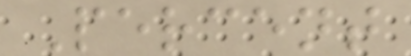Percent
